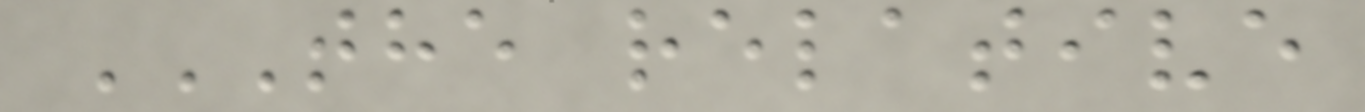THE RELATIVE
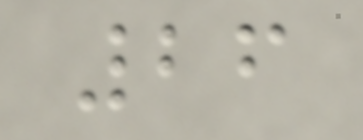26
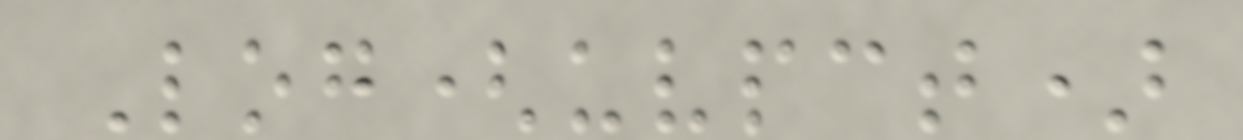Log(uvpct)
